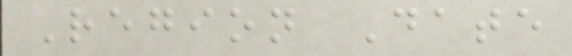Region Date
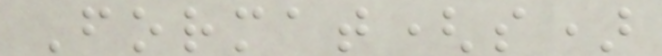Format(s)
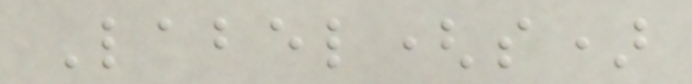Label(s)
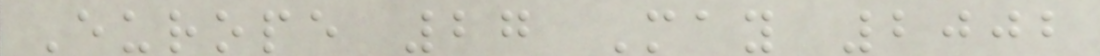Europe 27 May 2002
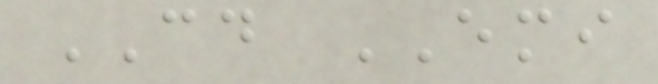CD EMI
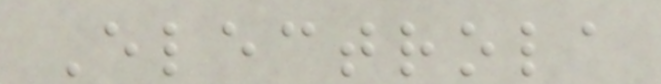Electrola
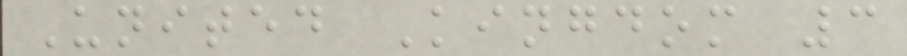United Kingdom 3
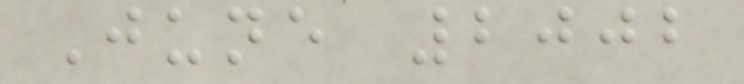June 2002
